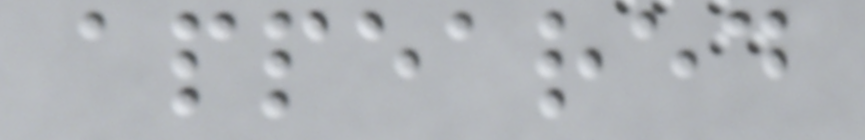appeared
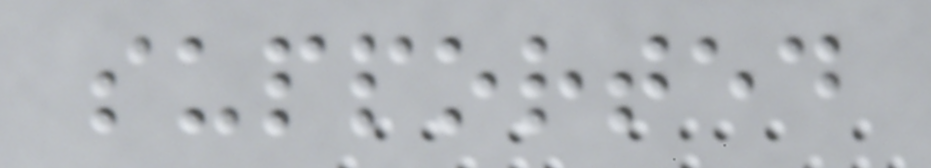supported
